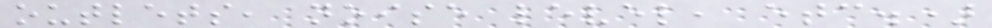outlets, noise level, etc.)
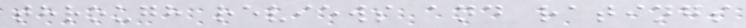through reviews and ratings
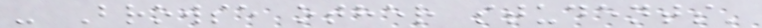- Browse other students'
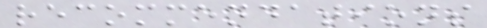recommendations
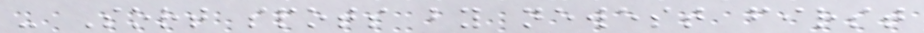- Sort spots by newest first
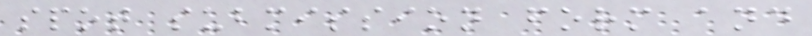spot submission form and
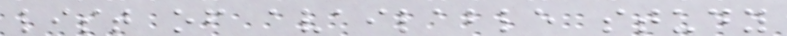list of available study
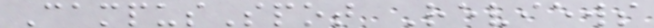CampusSpot Reviews
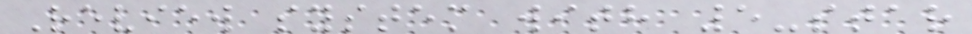Review system with 5-star
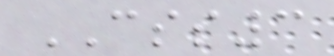CSS3
